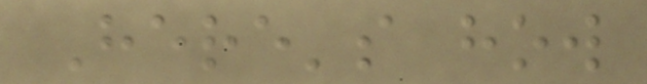Here's how
